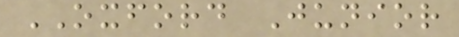OXFORD Junior
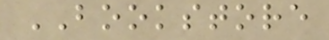BOOKSTORE
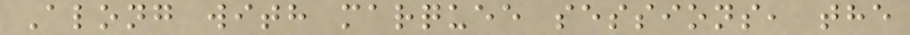Along with marquee sessions, the
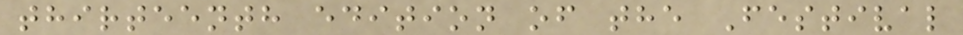thirteenth edition of the Festival
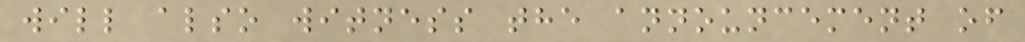will also witness the announcement of
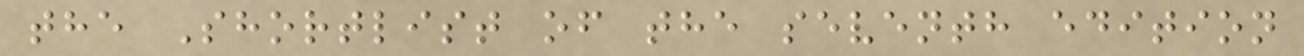the Shortlist of the seventh edition
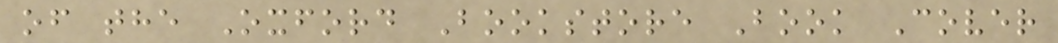of the Oxford Bookstore Book Cover
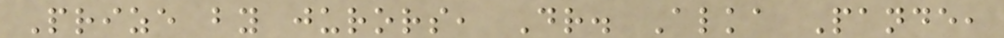Prize by jurors, Dr. Alka Pande,
